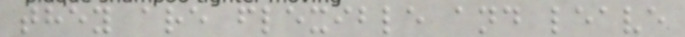they are flexible and leave
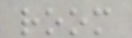room
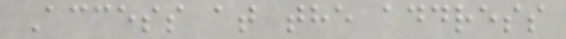Access at the address
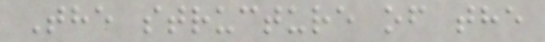The structure of the
